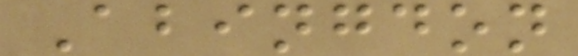Abingdon
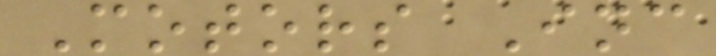Motors Inc
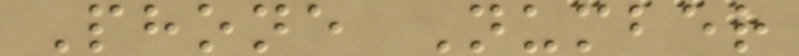Phone Number
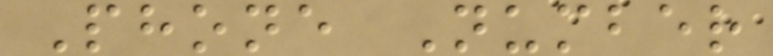Phone Number
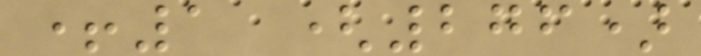+1 (276)
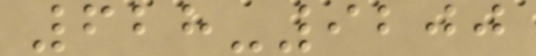628-9200
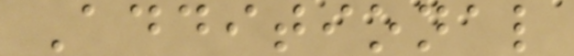Additional
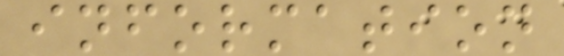information
